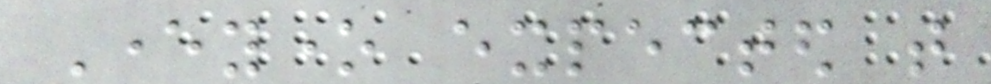Everyone expected that
